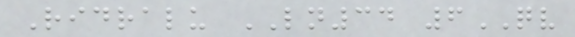Ridralu LN34 6QV
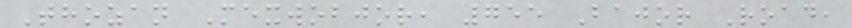Thozan Mexwobjor, 755 Bajor Road,
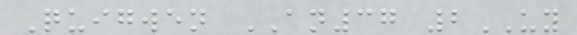Quigwen AN37 2UY
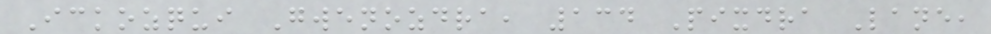Ickozqui Gwenozdra, 134 Pixdra Lane,
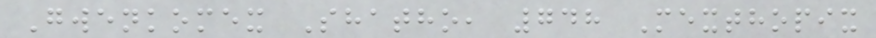Gwenkomex Shatho, 748 Mexthopix
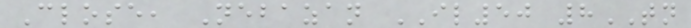Close, Nebazan IL50 8TN
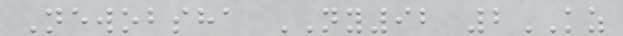Newobsha NY92 2KZ
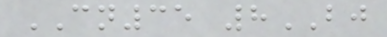CN35 8BJ
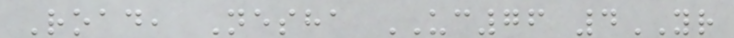Road, Nesha UC76 4YR
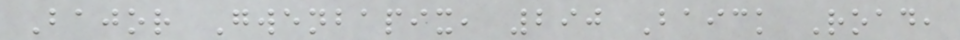Bajor Gwenbapix, 290 Baick Road,
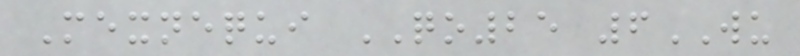Mexnequi QO25 6WU
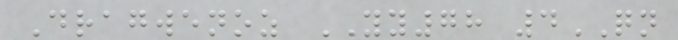Dragwenoz YY78 4QN
